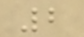2
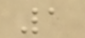1
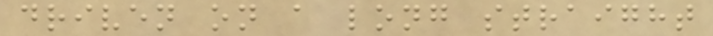driven on a long straight
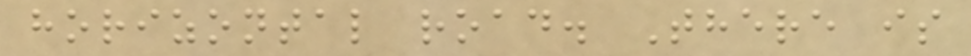horizontal road. There is
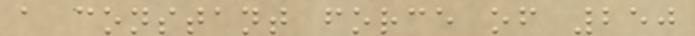a constant force of 250
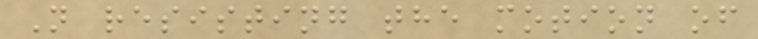N resisting the motion of
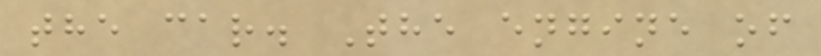the car. The engine of
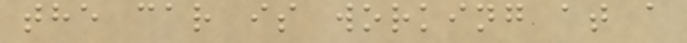the car is working at a
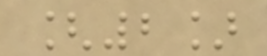[2]
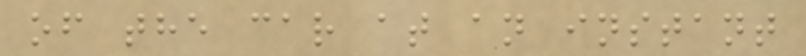of the car at an instant
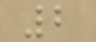2
